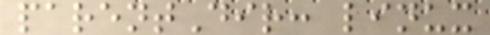parentDir: linux
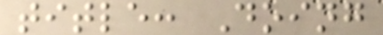title: Doing
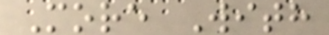More With
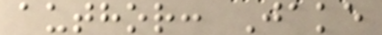author: Jake
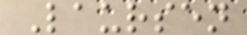Laursen
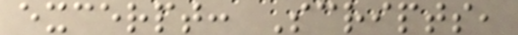excerpt: Scripts,
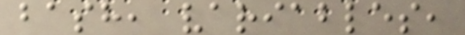bash, variables,
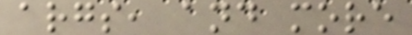args, and more
